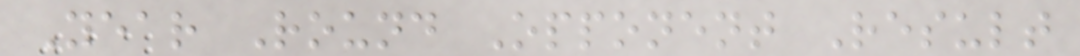Year Round Opponent Result
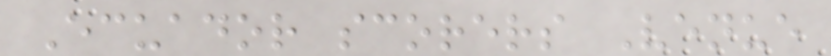Ecuador scorers Venue
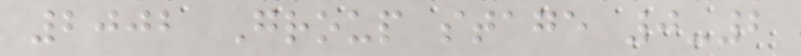2002 Group stage 0-2
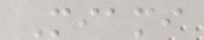Miami
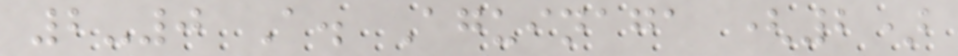2-0 A. Aguinaga (2)
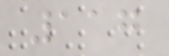117
